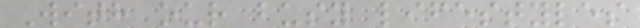With our busy lifestyles
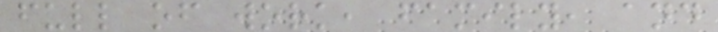full of work, family, and
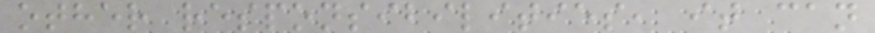other responsibilities, it can
